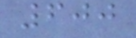600
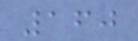160
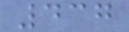437
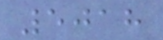5018
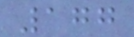177
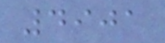4901
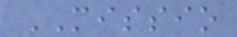MISSIO
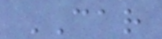CAR
